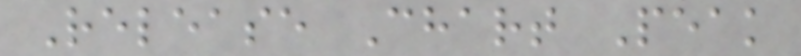Release Chart Peak
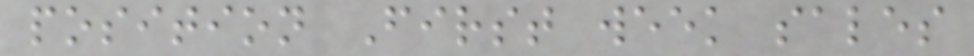position First week sales
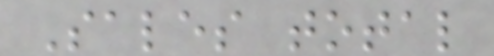Sales total
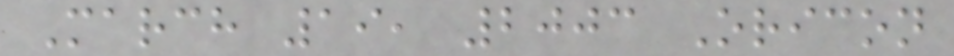March 19, 2003 Oricon
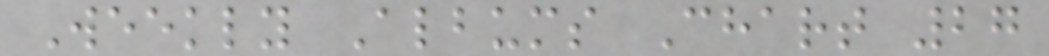Weekly Albums Chart 27
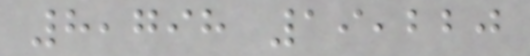8,798 19,220
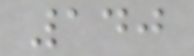140
